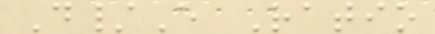D/E Ratio
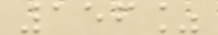156%
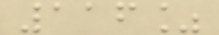116%
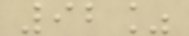92%
